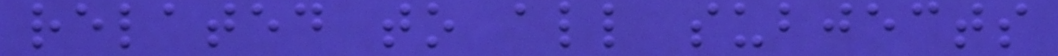related to all subjects
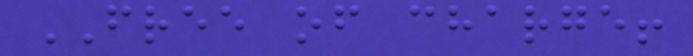FREE of charge!
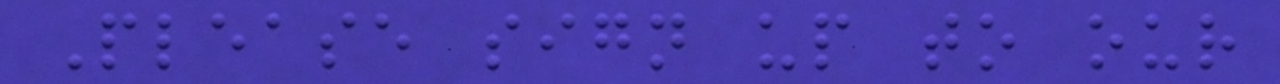Please sign up to our
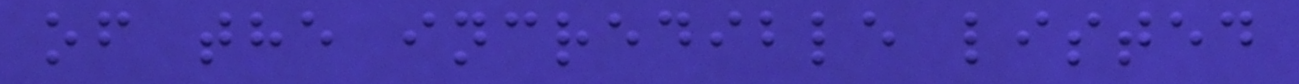of the incredible listed
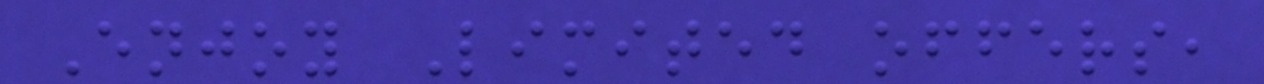Enjoy Limited offers,
